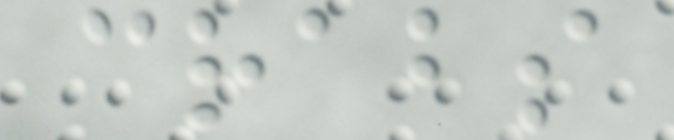crabs
